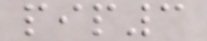pip3
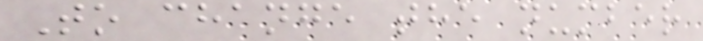To change the number
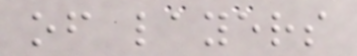of layers
